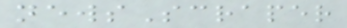newsScraper
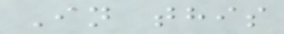In this
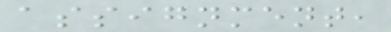assignment,
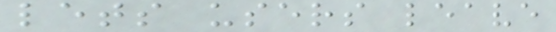lets users leave
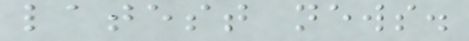latest news.
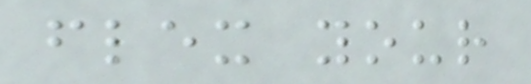flex your
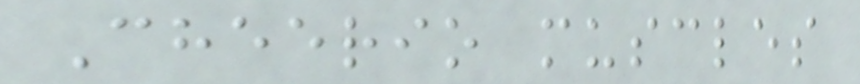Cheerio muscles
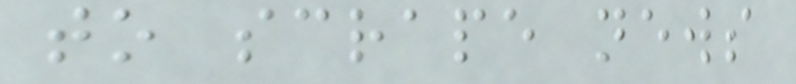to scrape news
